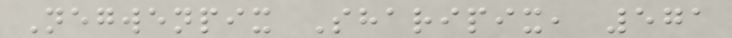Negwenpix Sharipix, 571
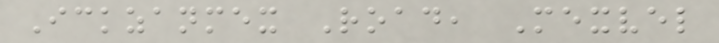Ickzanmex Road, Mexvel
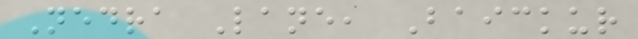Nedra Lane, Baickur
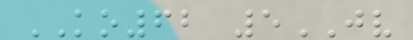KO62 5JV
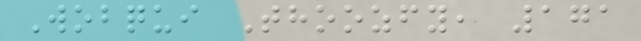Wobqui Thoozfy, 171
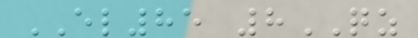EL85 8QZ
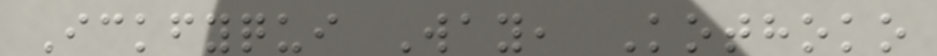Ickfyqui Way, Kothoko
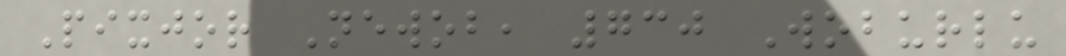Pixjor Newob, 730 Woburlu
